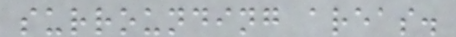surrounding areas.
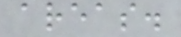areas.
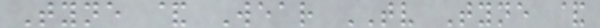Tyne & Wear TV Tyne &
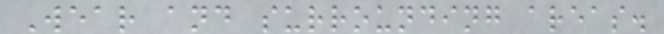Wear and surrounding areas.
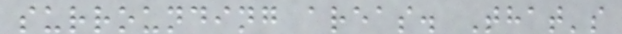surrounding areas. That's
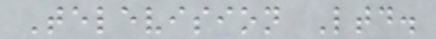Television Ltd.
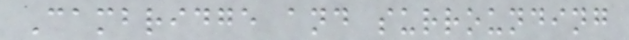Cambridge and surrounding
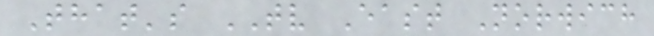That's TV East Norwich
